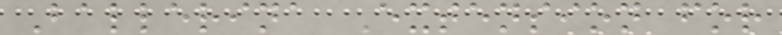Ballerina Extension for
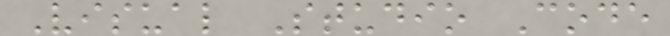Visual Studio Code
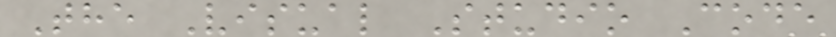The Visual Studio Code
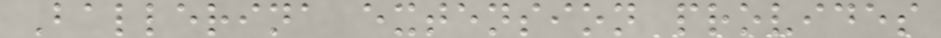Ballerina extension provides
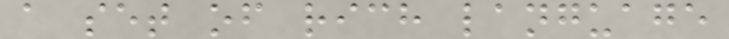a set of rich language
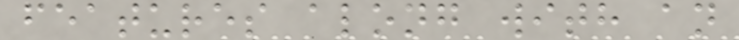features along with an
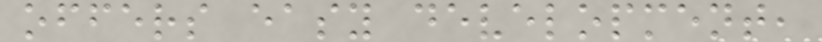offers easy development,
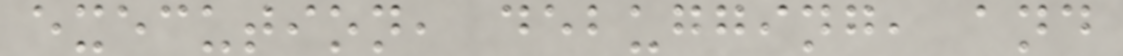execution, debugging, and
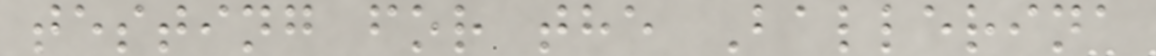testing for the Ballerina
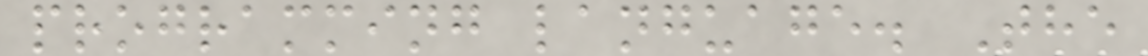programming language. The
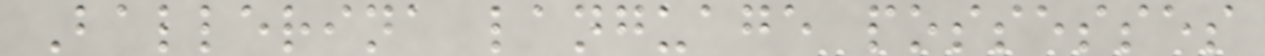Ballerina language possesses
